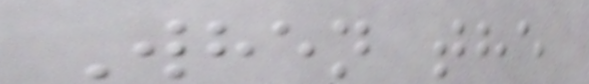When the
